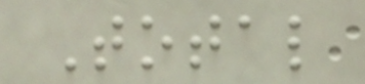Total
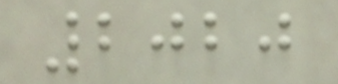2020
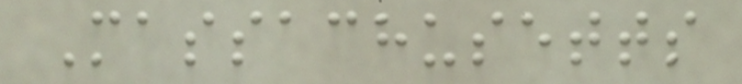Massachusetts
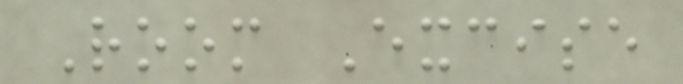Room Excise
